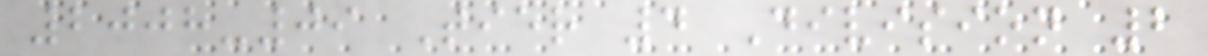2008-09 Tier 4 Division 2
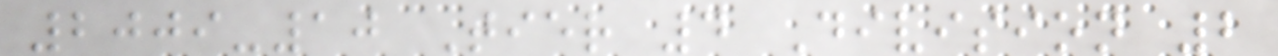2009-10 Tier 4 Division 2
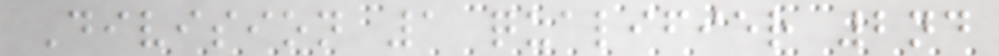Division 1 qualifier 2nd
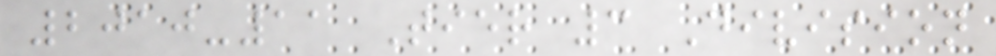2010-11 Tier 3 Division
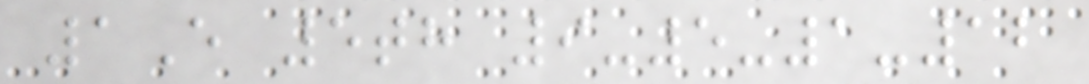1E 5th 9-5-1-12
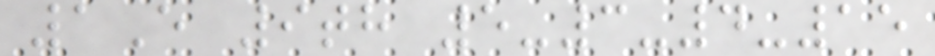1E 9th 5-3-4-15
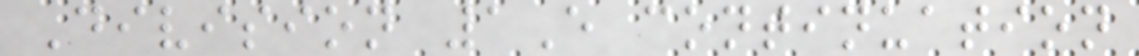Division 1E continuation
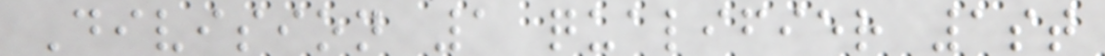Division 1 qualifier 1st
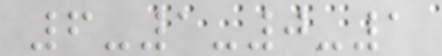6-1-0-1
